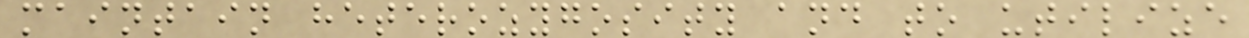maintain heterozygosity and to utilize
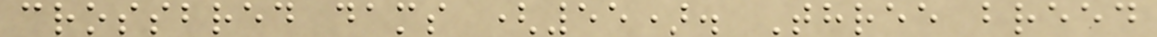crossbred dams (55). Three breed
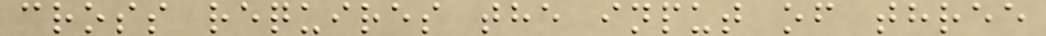cross requires the input of three
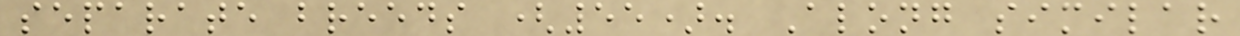separate breeds (55). Along similar
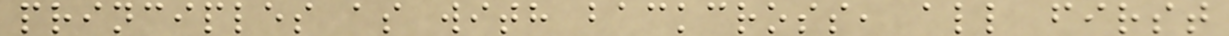principles as with backcross, all first
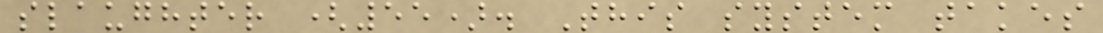slaughter (55). This system takes
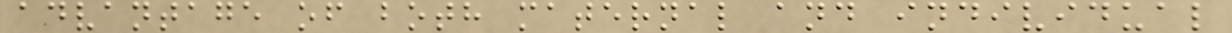advantage of both maternal and individual
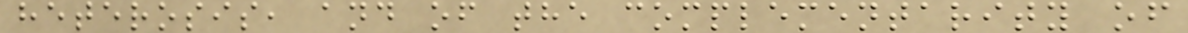heterosis, and of the complementarity of
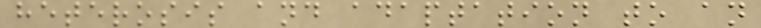heterosis and adaptation to an
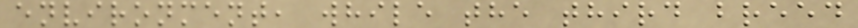environment, while the third breed
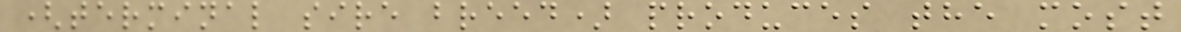(terminal sire breed) produces the most
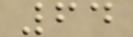64
